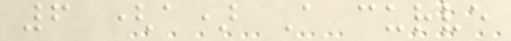6 (a) A curve
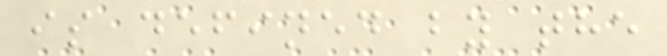is defined by the
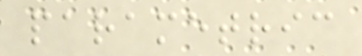parametric
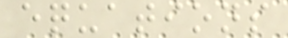equations
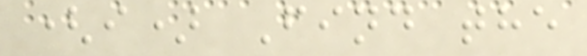(i) Find the
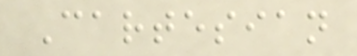Cartesian
